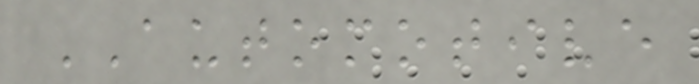AUTOMOTIVE
